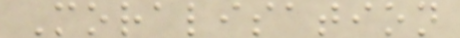Moralisation
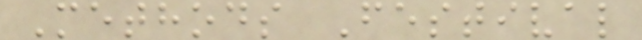Methods Festival
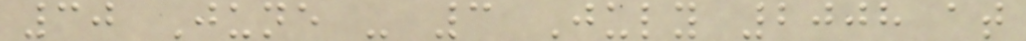30 June - 3 July 2008 at
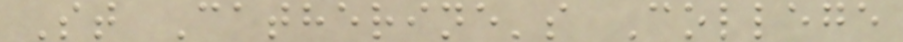St Catherine's College
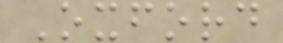Oxford
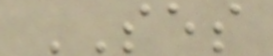SES
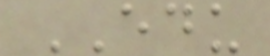EDU
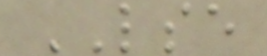LSE
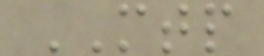MTP
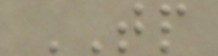TP
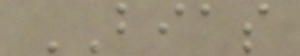BIAS
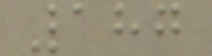187
